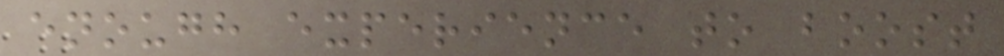enough experience to boost
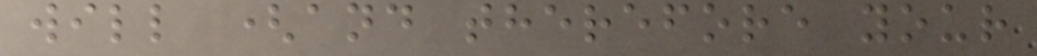will (and therefore your
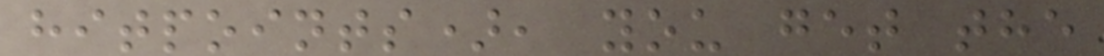hitpoints), you get the
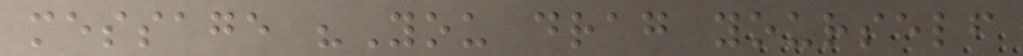message "You drag yourself
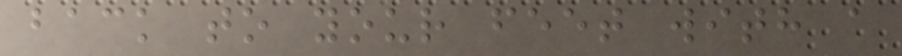back to your feet with a
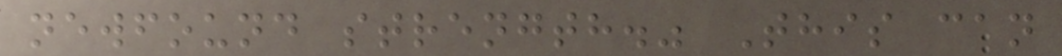newfound strength." This can
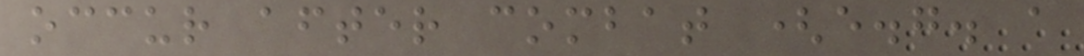occur after combat (e.g. a
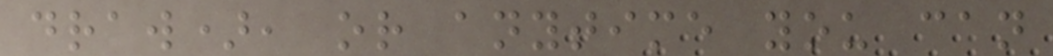draw), or anytime you can
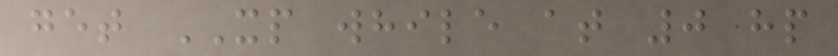get XP while at 0 hp
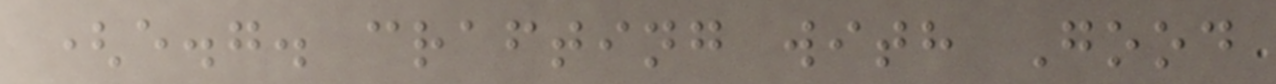(e.g. crafting with Good
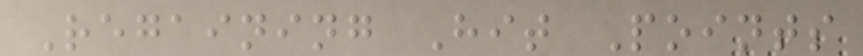Regaining Hit Points
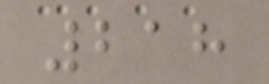218
